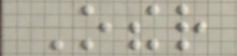Other
